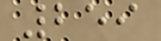259
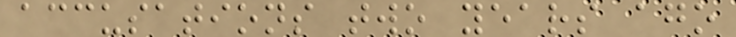accusations two years ago
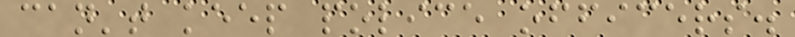can't keep police officers.
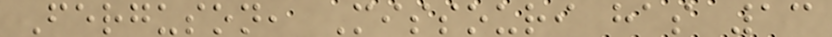Ferguson, Missouri has 13
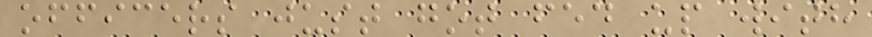officers just got fed up with
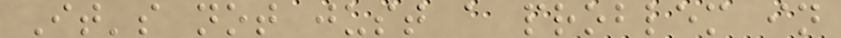It's not just a problem in
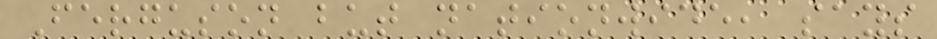Ferguson but nationwide, says
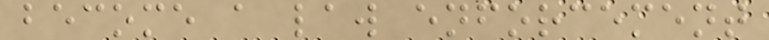become a law enforcement
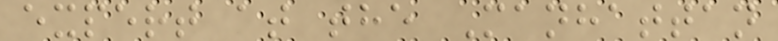expert at the Manhattan
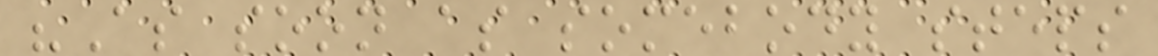"As soon as somebody steps
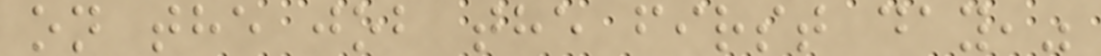on the job the first day,"
